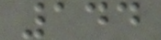144
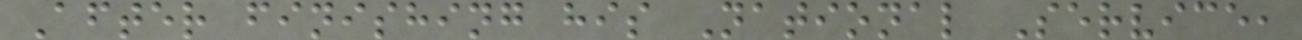After finishing his National Service,
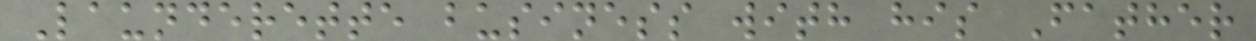Launderette business with his Father
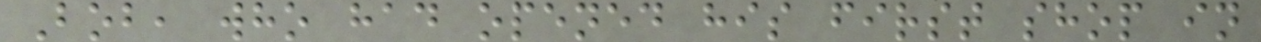Bob, who had opened his first shop in
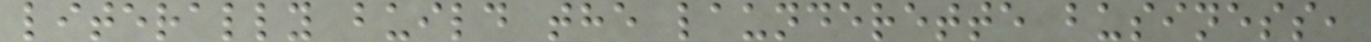literally build the launderette business,
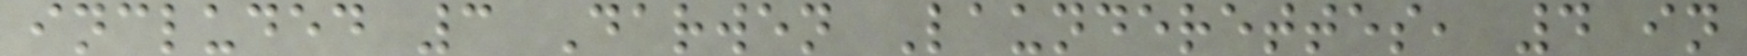included 3 Darwen Launderettes, 4 in
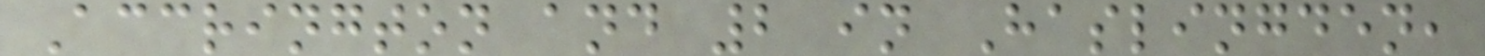Accrington and 2 in Haslingden,
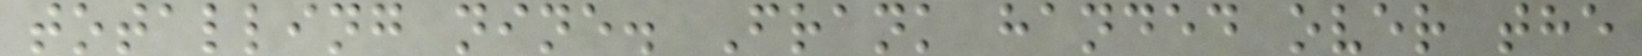totalling nine. Frank handed over the
